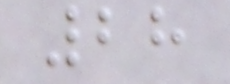28
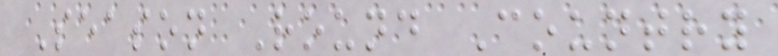Season Round Country
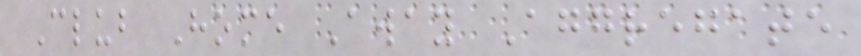Club Home Away Aggregate
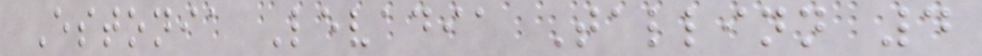Estonia Levadia Tallinn 4
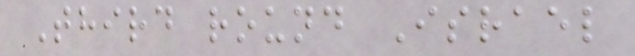Third round Israel
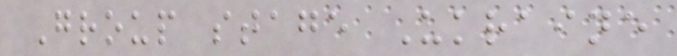Group stage Ukraine
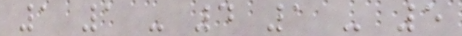1 1 - 4 1 - 5
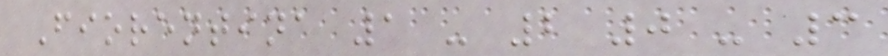Fiorentina 1 - 2 0 - 3
